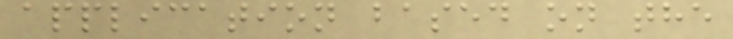application based on the
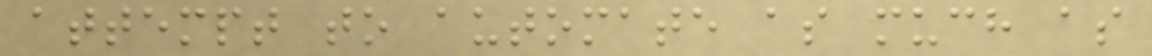attempt to automate as much as
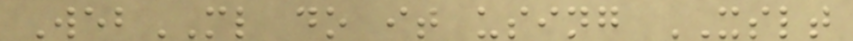WebML do it using XSLT
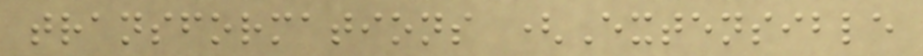transformations (Extensible
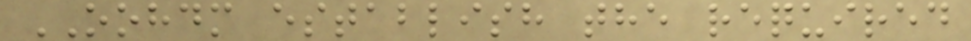OOHDM establish the required
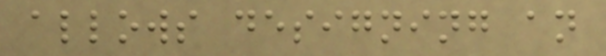allows designing an
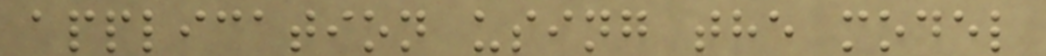application using the model
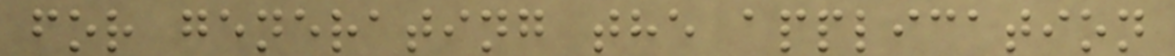for generating the application
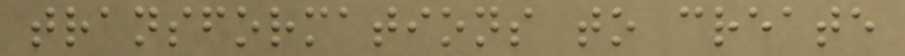transformations to create
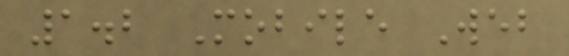1.2 Mobile Web
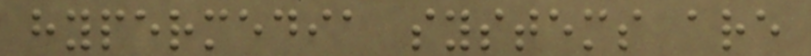hypermedia systems are
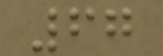67
